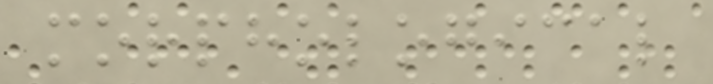morphological
